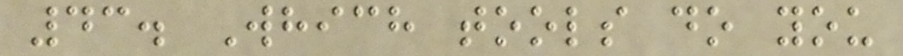43. Which tools do you
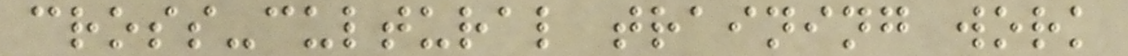cross-cultural training work
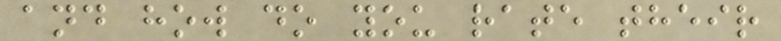and how do you rate their
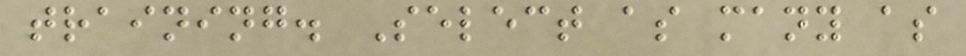training. Select as many as
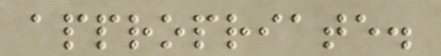appropriate.
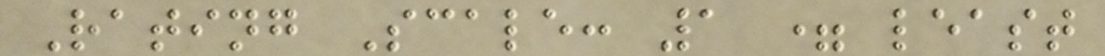Rating Scale: 1 = least
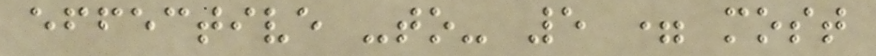effective -to- 5 = most
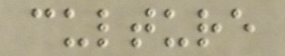culture
